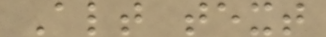Alt text
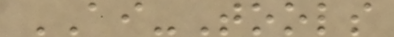AI-Tools
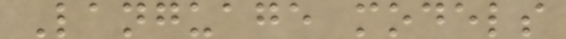Language models
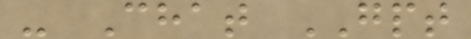- Chat GPT
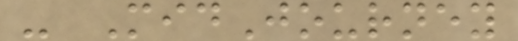- MidJourney
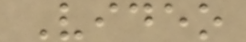Video
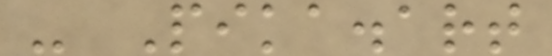- Pika.art
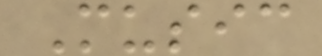Music
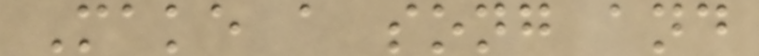Make a song and
